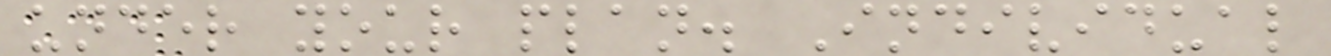under your plan. Individual
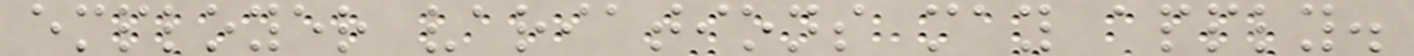employer variations may apply.
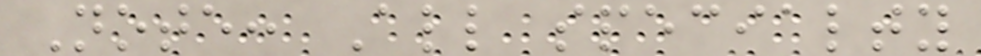Note: All specialty
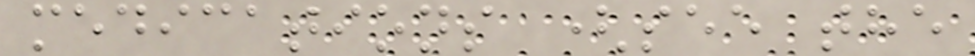medications (see the
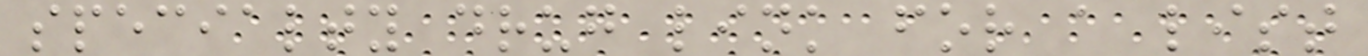specialty drug link for a list
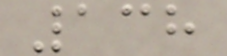138
